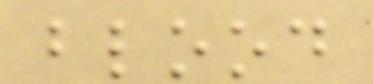blood
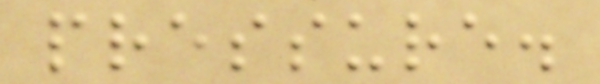pressure.
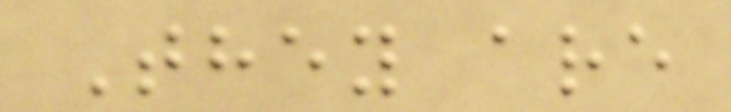They are
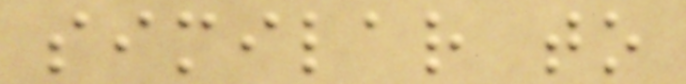similar to
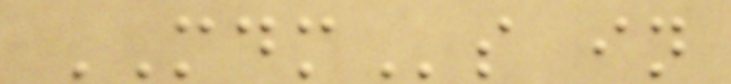MDMs in
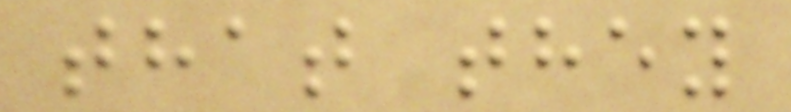that they
